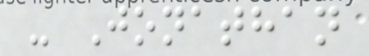- Jonathan
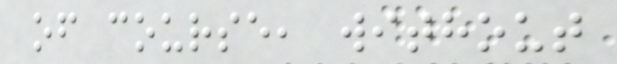of course, without
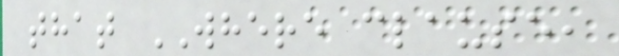that WHERE clause,
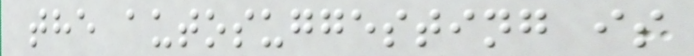the autosuggesting is
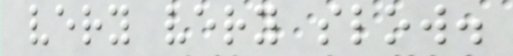very very slow.
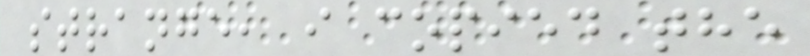strange, i copied the
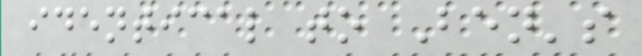identical to Ben's
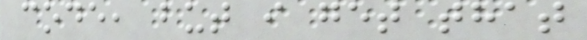code, but i get that
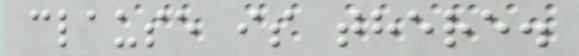clause is there.
